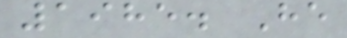1985. He
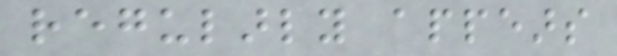regularly appears
